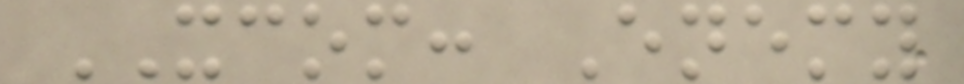XCOM: Enemy
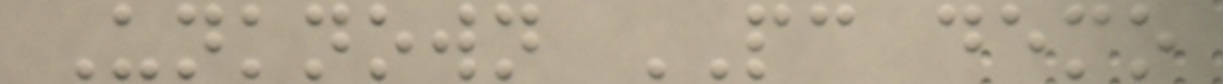Unknown PC demo
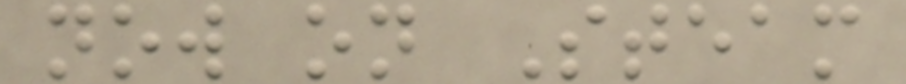now on Steam
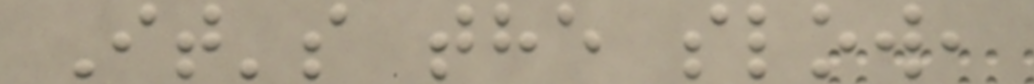It's the slow,
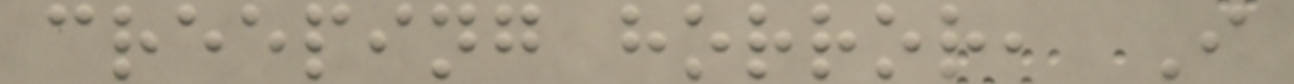creeping horror, I
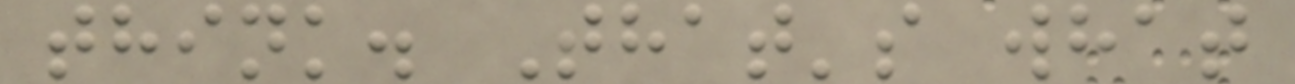think. That's what
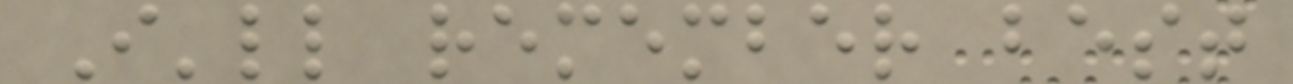I'll remember best
